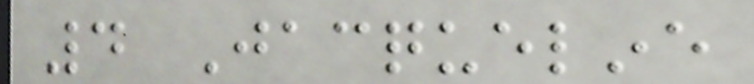4 Jacqueline
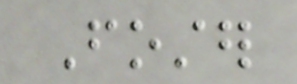Foster
